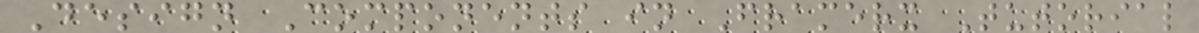Design Components in Framerx Tutorial
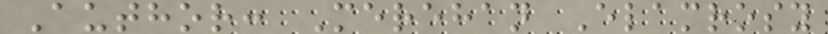Author: Merehan Elamrosy
